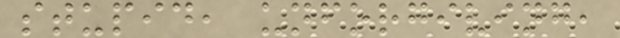stupid, unforgiving,
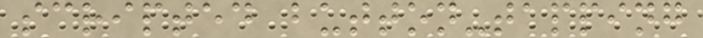scripted button-tapping
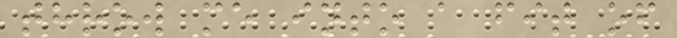throw me into a fit of
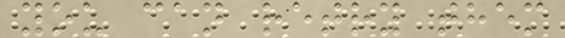you can retry them
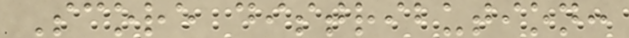Score distribution:
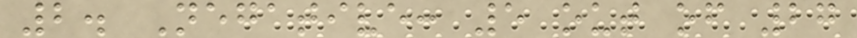2. Negative: 5 out of 27
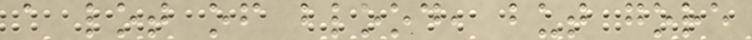a lot of blood, but gore
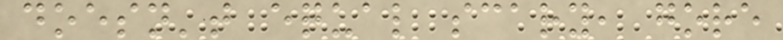doesn't equal scary, gore
